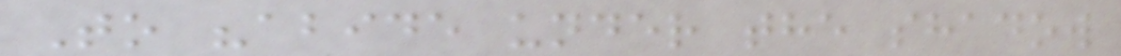To "abide under the shadow
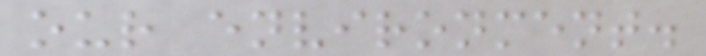our environment.
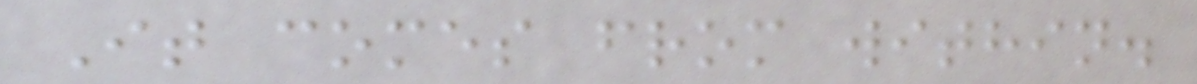It comes from within.
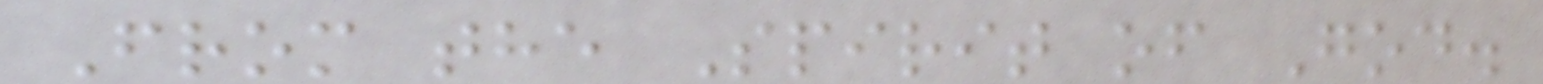From the Spirit of God.
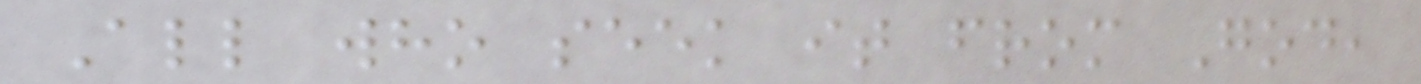All who seek it from God,
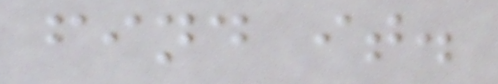find it.
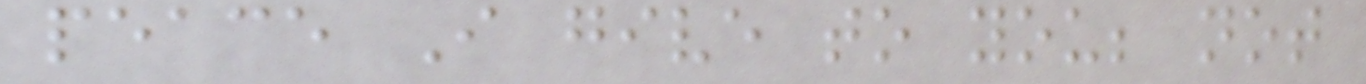peace I give to you; not
